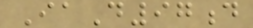IaD97d
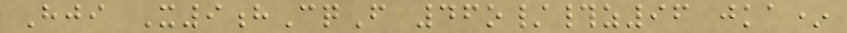Hji X9hCqF 46o/#z96 jka*
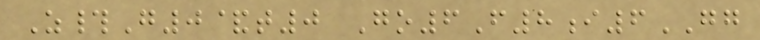Z#G0&t0 Go6F8i6GG
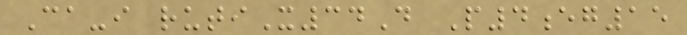Ca-i rutiX34D P4eg15
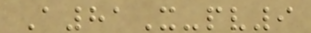A81X-pv9
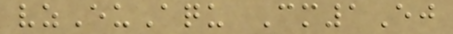vzEuAqu Cm1Ej
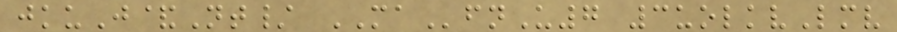jkuJ&Nt/ MAfnU7 3uolkvLmv
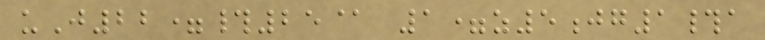uJ22=#25@ 1=z5jg1#a
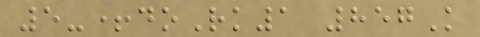5-+doRk1 857K
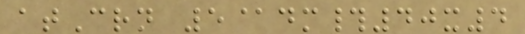atCrn 5@dm#40x4
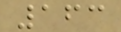163
